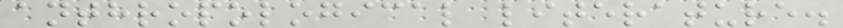anthropological literature.
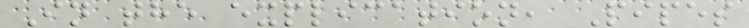In the explication, Pipes
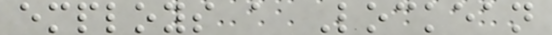employs a Lockean
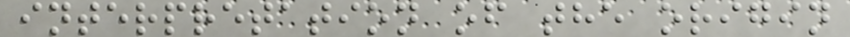interpretation of the origin
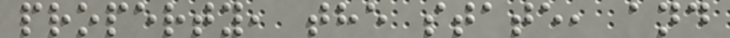property, the state, and
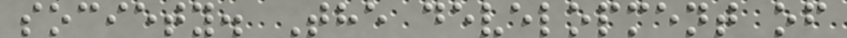society. The development of
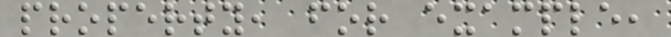property, for example,
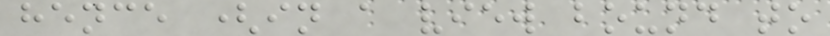hence (in a view bound to
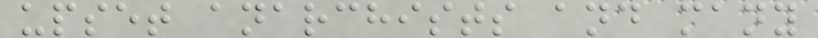upset anarchists and many
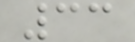33
